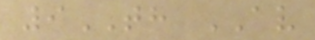9TH AV
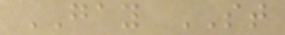GAY ST
